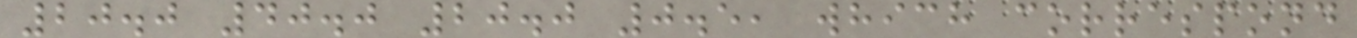20.0 40.0 20.0 0.5, which correspond
